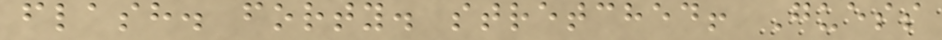flash. forty. stretched! Guess
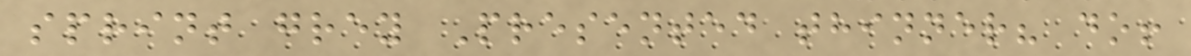sprint grey Presented thinner? do!
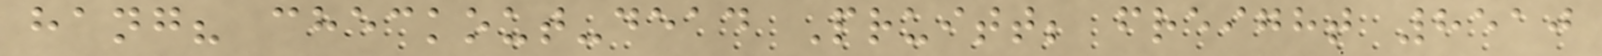hang? checkout-dead Pruitt; freight 8510
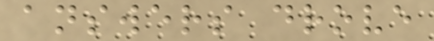answers drove
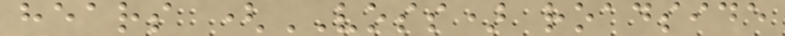hears (VOSS) roadside
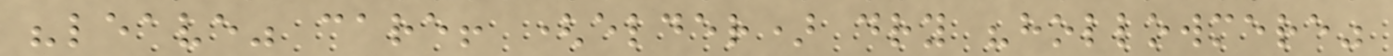"leave" care! (elder) dry "hollowmere"
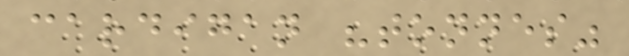cardigan "tonnes"
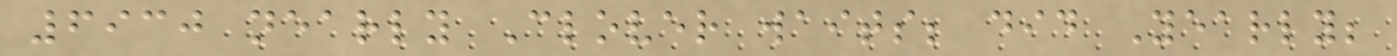6930 nearly Clover waits; did Yearly;
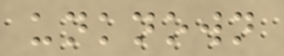unknown
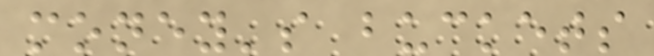money's buckets
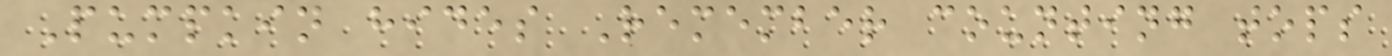Pumpkin hides Remember counting tops
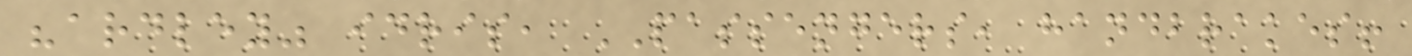"ardley" idris, PASSENGERS, handbrakes!
